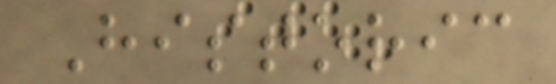Historic
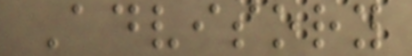Advisory
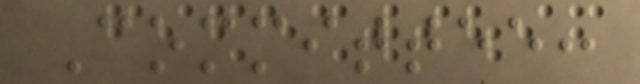Committee:
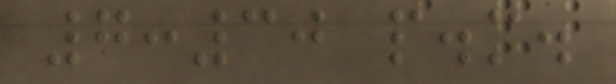7:30 p.m.
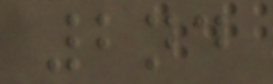2nd
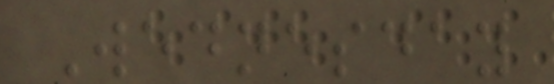Wednesday
